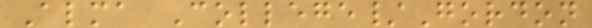Alma College/Gordon
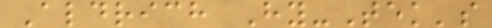Aldrich Hy-Tek's
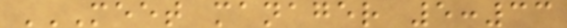MEET MANAGER 5:33
